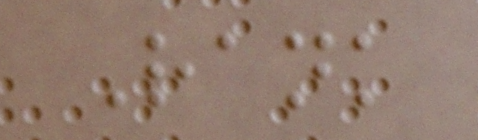Rank
